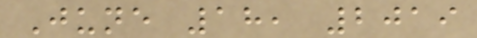June 18, 2019
